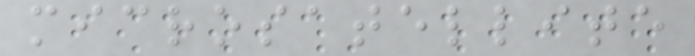microsatellite
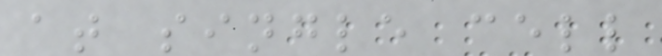at single cell
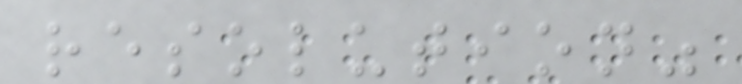resolution"
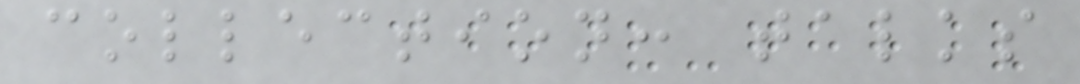collection: talks
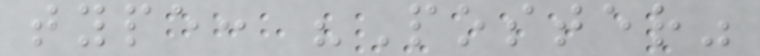type: "Poster"
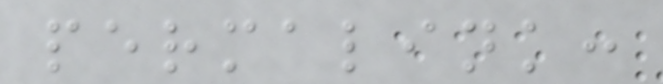permalink:
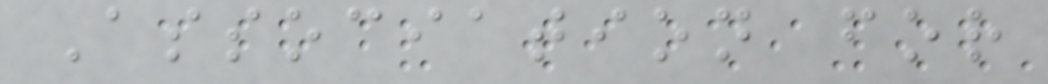Association for
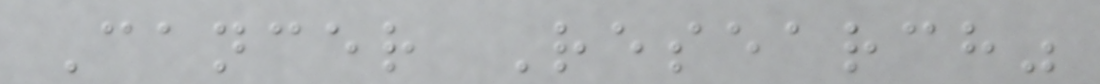Cancer Research"
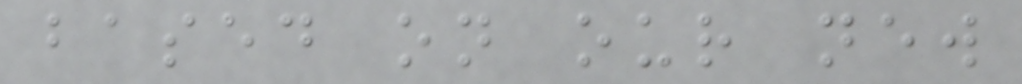based on our new
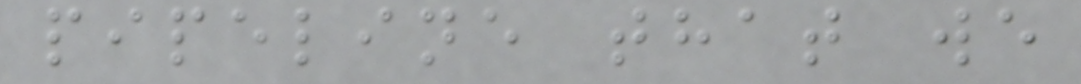pipeline that we
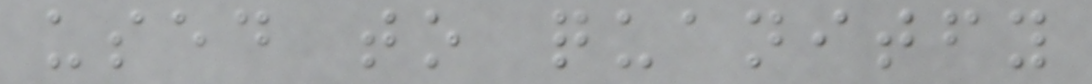used to quanitfy
